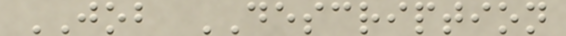JOB DESCRIPTION
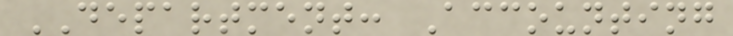DEPARTMENT: Accounting
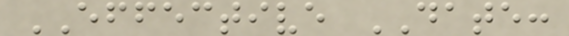EFFECTIVE DATE:
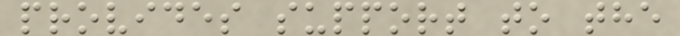provides support to the
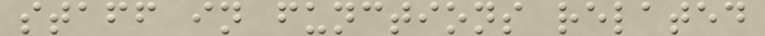staff in functions related
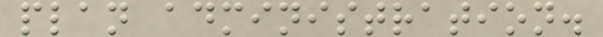plan administration.
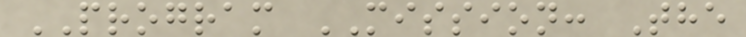PROGRAM MISSION: The
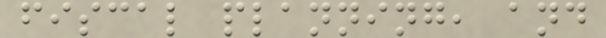fiscal planning, and
